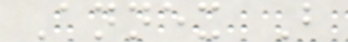Annex B
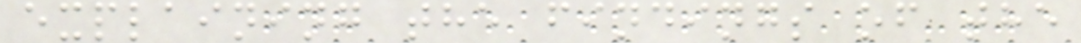explaining the findings of the
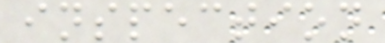inspection
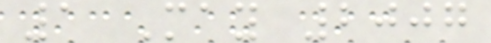1 May 2007
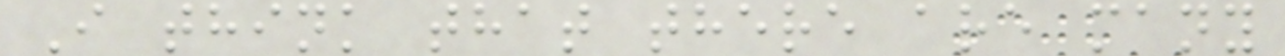I think that there are many
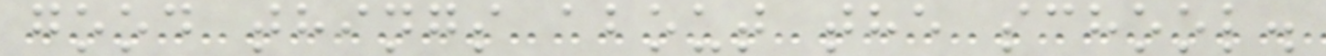good things about the school.
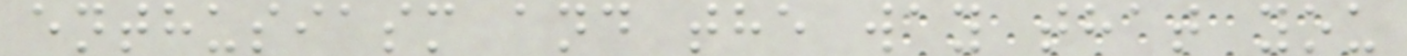enthusiasm and the way that you
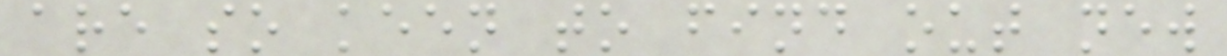are so keen to find out new
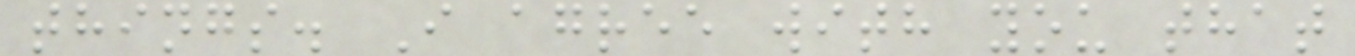things. I agree with you that
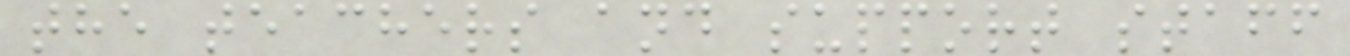the teachers and support staff
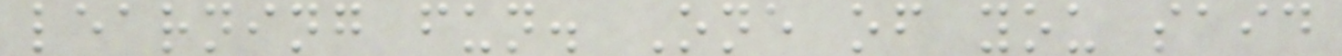learning fun. One of you said
